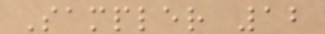Sampler 12
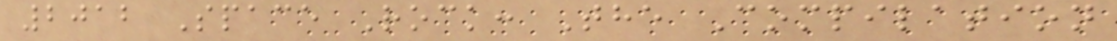2012 Space Rock: The Compilation
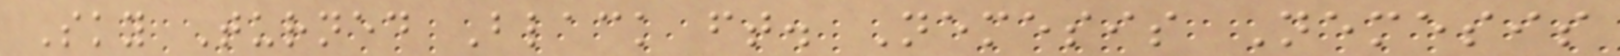Sky Turned Black ft. Nemesis Nemesis
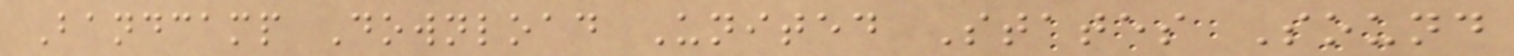Bandcamp Download United States Sound
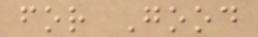for Good
